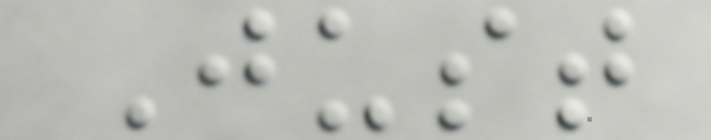Just
